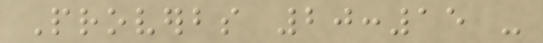Proverbs 20:15 -
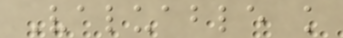Valuable knowledge
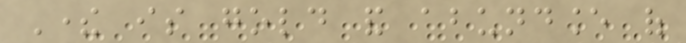There is gold and abundance of
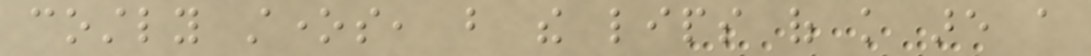costly stones, but the lips of knowledge are a
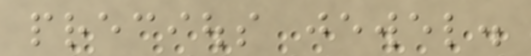precious jewel.
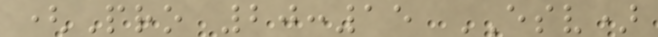(Pro 20:15 ESV)
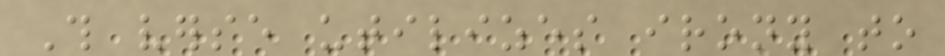This verse utilizes irony to
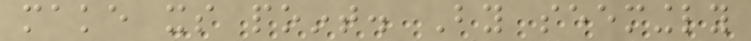make its point. By seemingly
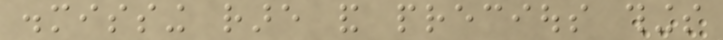dismissing rare and precious things
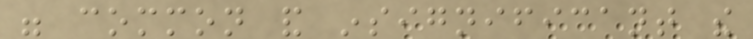were common and insignificant the
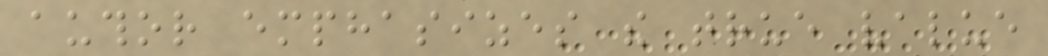author emphasizes the true value
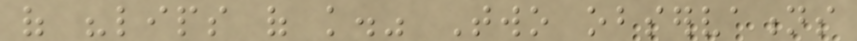of "lips of knowledge." Two observations
